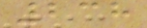238
